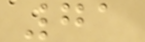71
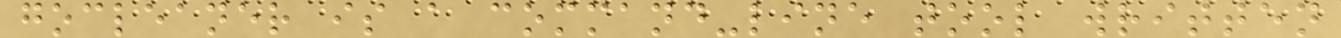gocleaner is a command-line tool written
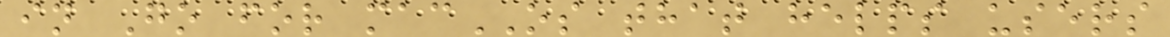in Go for macOS that helps users
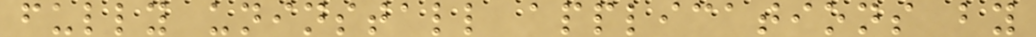fully uninstall applications by
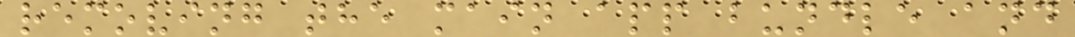removing the main app bundle and
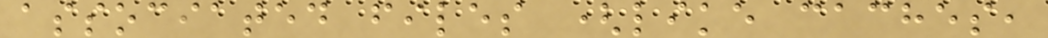associated files (like caches,
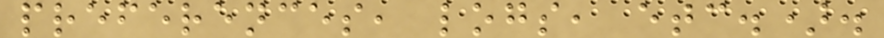preferences, logs, etc.).
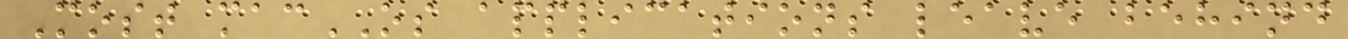Most macOS applications leave behind
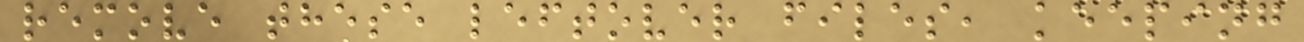remove these leftover files, keeping
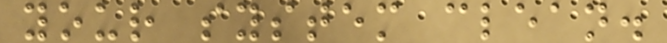your system clean.
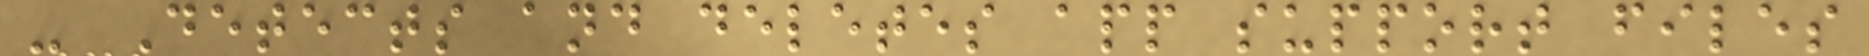- Detects and deletes app support files
